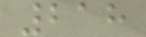218
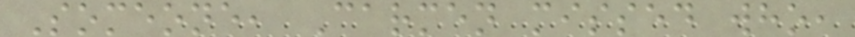Someone, Carmen missed who,
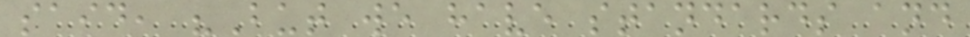said, "But we have standards and
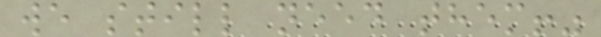we still need them!"
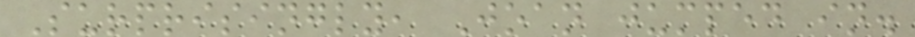Surprisingly, Joan jumped in.
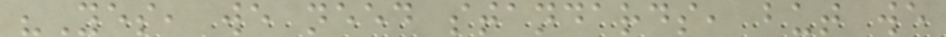"Yes, we need standards, but we
